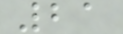21
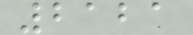2121
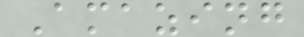Amazing
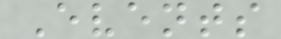Events
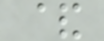&
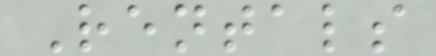Rentals
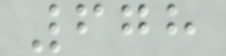678
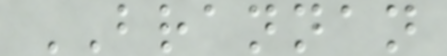BRANNAN
